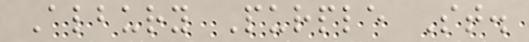Albury Purple St.
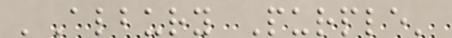'Albury Purple'
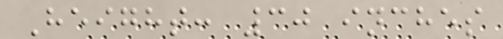Height: 30 inches
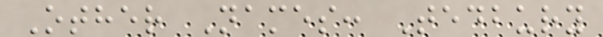Other Names: Tedbury
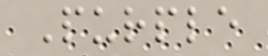Purple
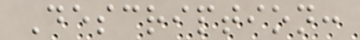Description:
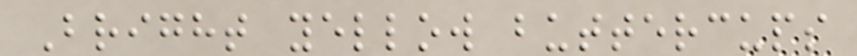Bright yellow buttercups
